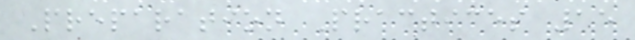Preparation Practices 15
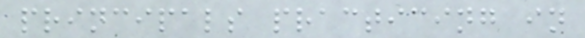principals practicing in
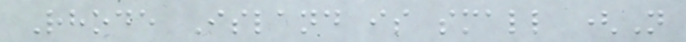Rhode Island is small (N
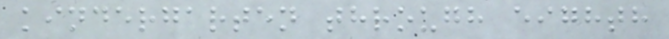kindergarten through eighth
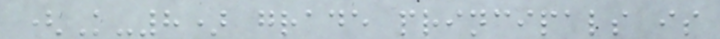(K-8) grade principals is
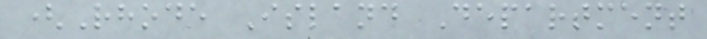(Rhode Island Department
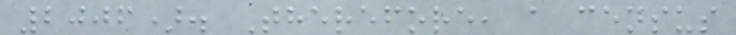2006). Therefore, a census
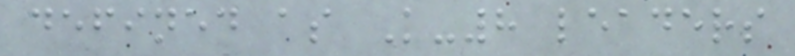defined as K-8 leaders
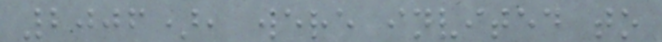2006), were invited to
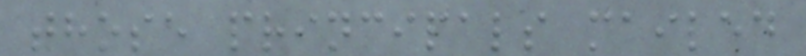those principals mailed
